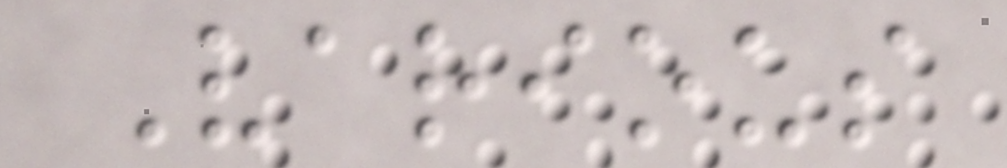Various
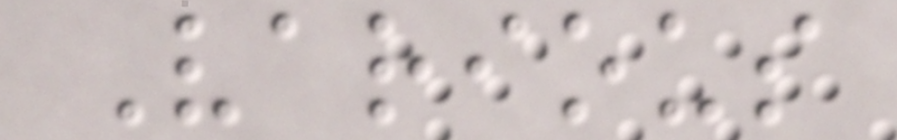Various
